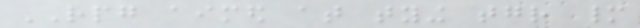RPG aimed at tying together many
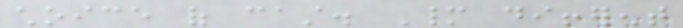choice of cast. Many different
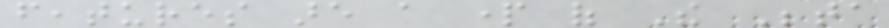features are a part of The Beta
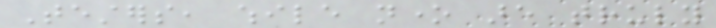Testers, while none are truly
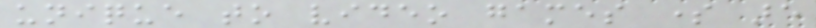unique to video games some are
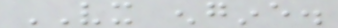VX engine.
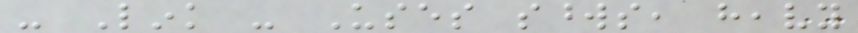- Link - Uses swords, heavy
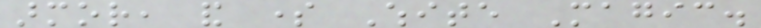armor, and some White Magic.
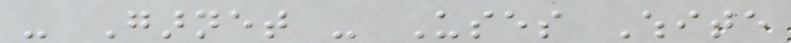- Garnet - Uses White
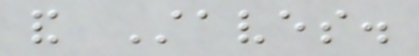and Staves.
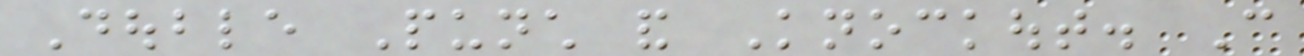Double Punch and Knockout. Can
